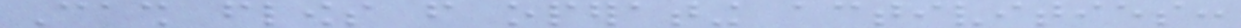Cash flows from operating activities:
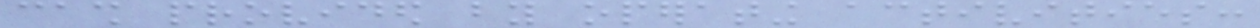cash provided by operating activities:
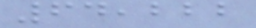64,222
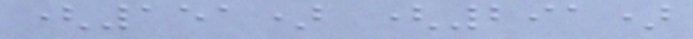(151) (291)
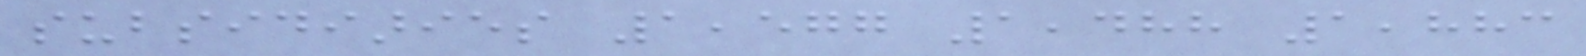subsidiaries 1,577 1,488 1,883
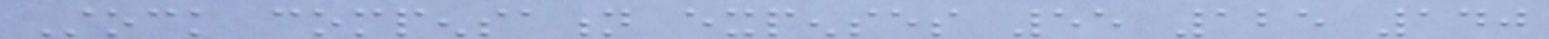Stock compensation expenses 55 125 140
